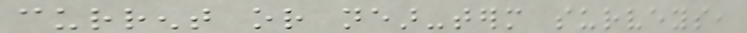current or near-term surveys,
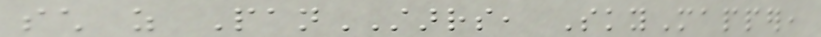such as PanSTARRS, SkyMapper,
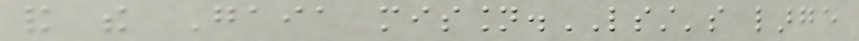and the Gaia mission.LSST's large
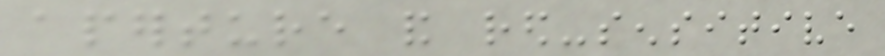aperture and red-sensitive
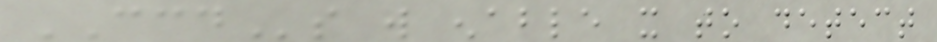CCDs will enable it to detect
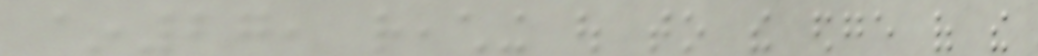~27, reaching out to the edge of the
